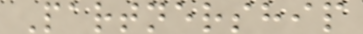Partnership
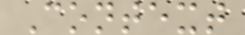Context
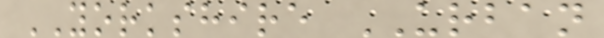YORKSHIRE URBAN
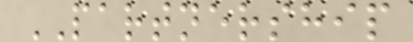PARTNERSHIP
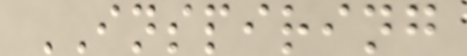INSPIRING
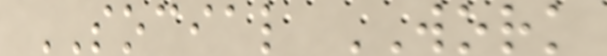SOCIAL WORK
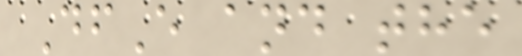DfE and the
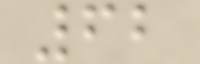62
